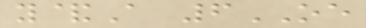y&A 6OE
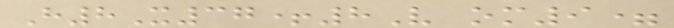H8X37+8V om9=
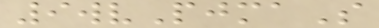9wvPjmaS
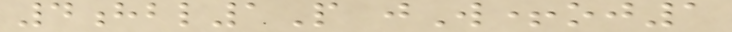4hbl1P jW+oj1
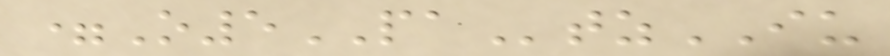=O5PAtzIU
